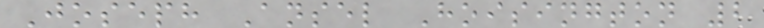Joseph Ansel Hoisington 2
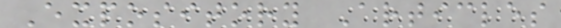Expository Articles
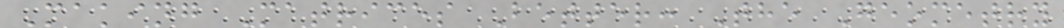Making Matrices Better: The Geometry
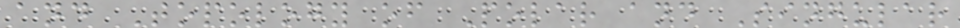and Topology of Polar and Singular
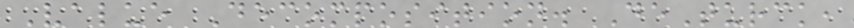Value Decomposition. DeTurck,
